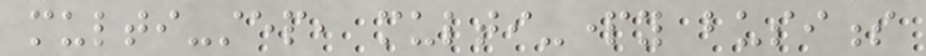multi-step, multi-party business
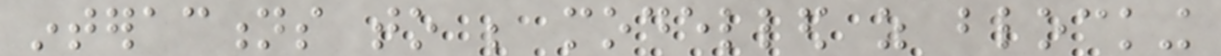interactions to be modelled as blocking
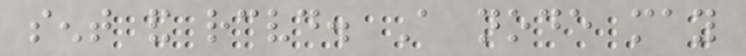sent and received. A node may
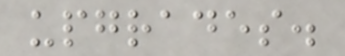upgrades.
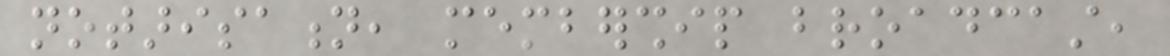notarisation, membership broadcast,
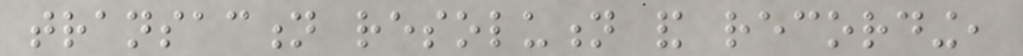transaction resolution and recording,
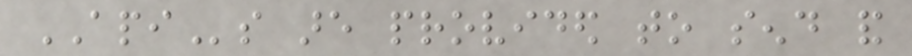APIs are provided to send and
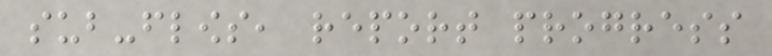sub-flows, report progress
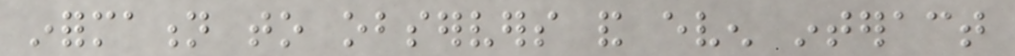information to observers and even interact
